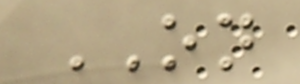ON
